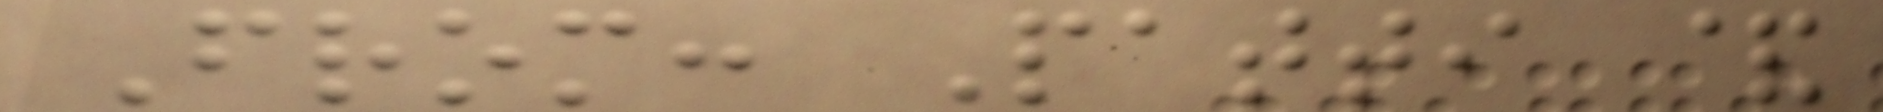From: Patti &
